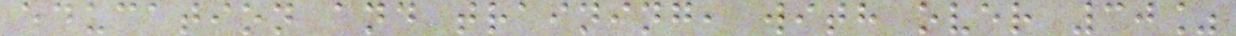education and training, with over 30%
